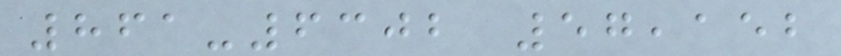861-6302 57,152
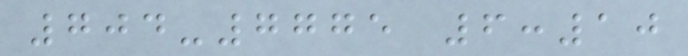704-7775 6:10
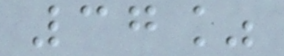37%
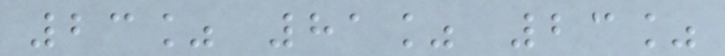23% 81% 23%
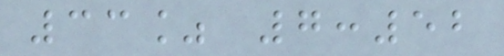33% 7:52
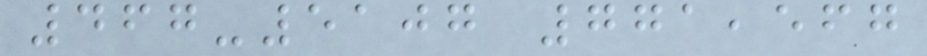467-5107 771,567
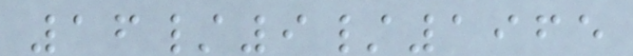16/9/1965
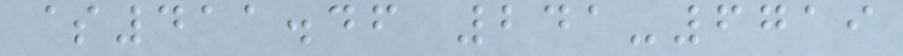$411.46 241-6719
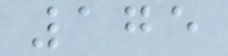175
